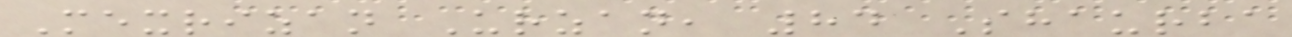Mexrizan Urzan, 84 Shaurba
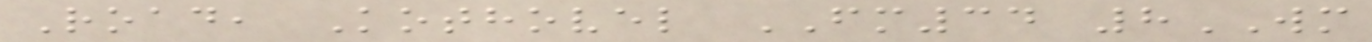Road, Kothovel FM34 8WM
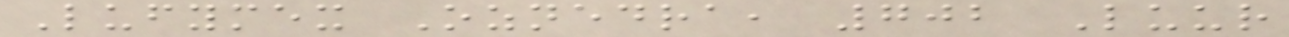Lufymex Oznedra, 702 Luur
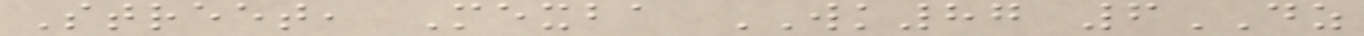Street, Mexba WK87 6DZ
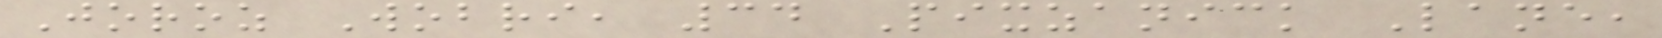Joroz Wobri, 34 Pixzanick Lane,
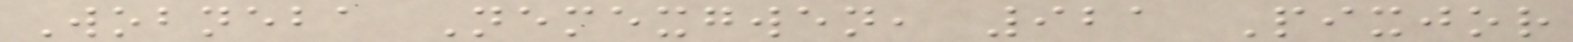Wobneba Nemexgwen, 921 Pixjor
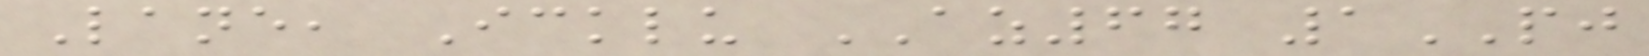Lane, Icklu AZ67 1PJ
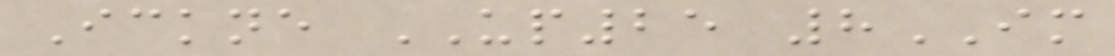Ickne UP25 8IM
